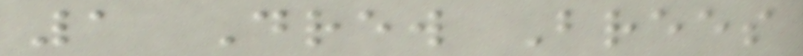1 Drew Brees
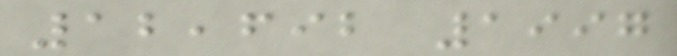12,692 1997
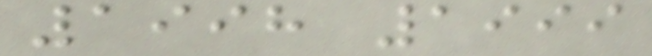1998 1999
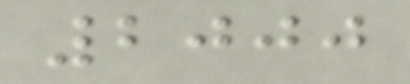2000
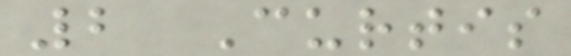2 Curtis
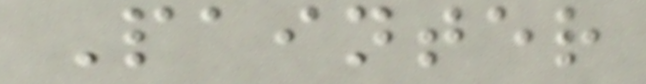Painter
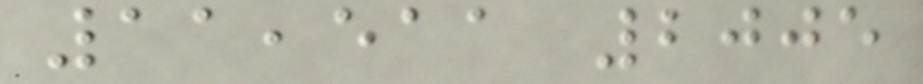11,511 2005
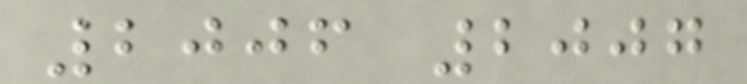2006 2007
